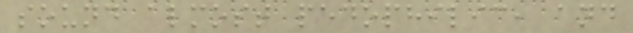sound almost pedophilic, and
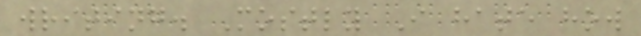writing. Mostly I hate how
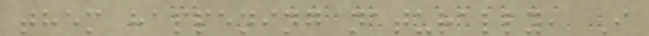them happening naturally, I
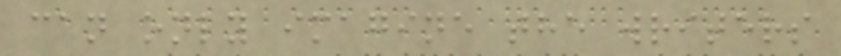can only imagine the writers
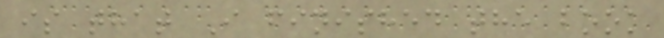is that I finished the book
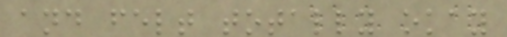and felt totally okay
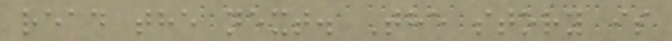read the next. The story is
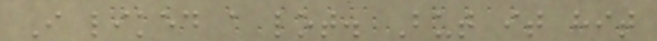I liked a lot. But it hit
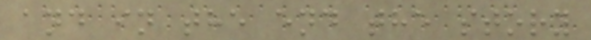and in the end the story
